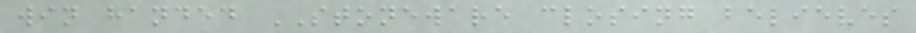win handed STONEWARE closing believes
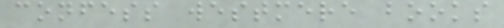confess westmere books
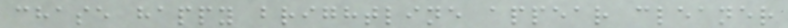chase happy brightline appear cleaner
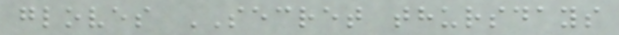gloves SECRET thursdays
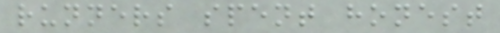runners spent honest
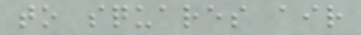to squares air
